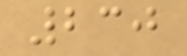230
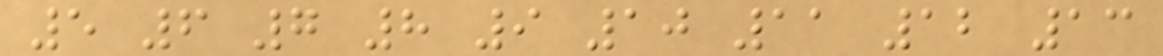5 6 7 8 9 10 11 12 13
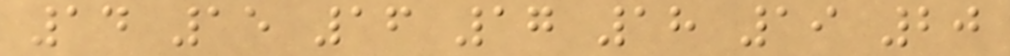14 15 16 17 18 19 20
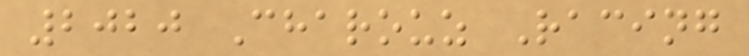2020 Charouz Racing
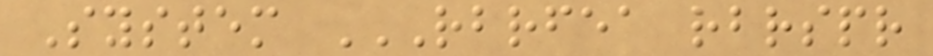System RBRFEA RBRSPR
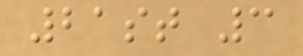21st 3
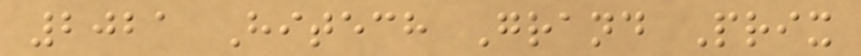2021 Hitech Grand Prix
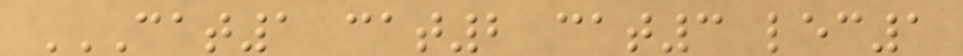CAT1 CAT2 CAT3 LEC1
